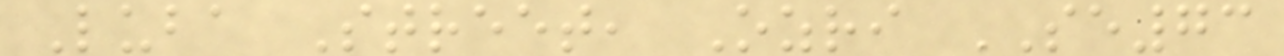Luba Street, Ozri SE73
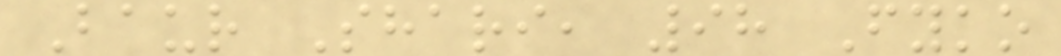Baur Shari, 98 Fyko
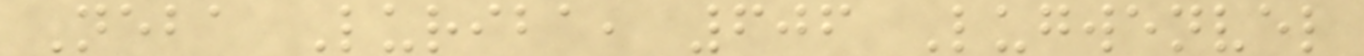Neba Luriba, 606 Lugwenvel
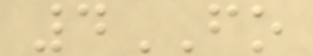4FO
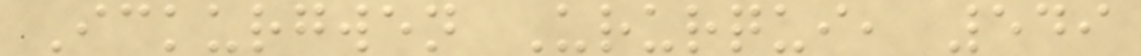Ickurgwen Ururqui, 549
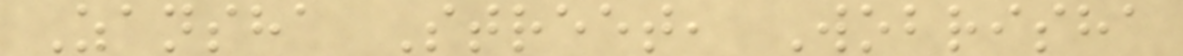Zansha Street, Wobrisha
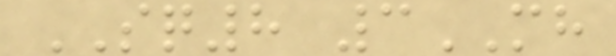SQ8 3MH
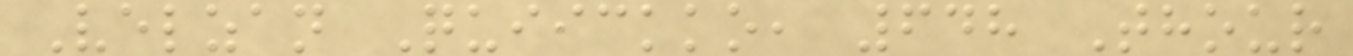Velzan Quiickko, 648 Thour
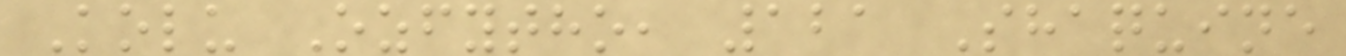Kolu Ozfytho, 121 Shaquine
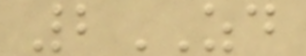2ZD
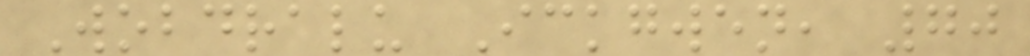Wobdralu Ickgwen, 70
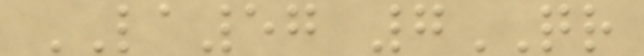LA57 7QR
